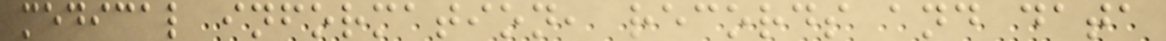medical information, records and data
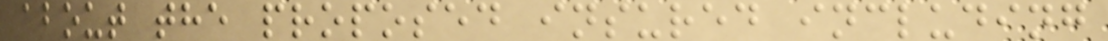about the proposed insured including
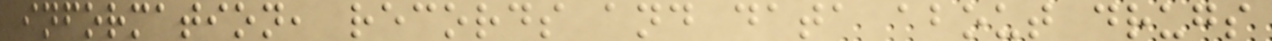information, records and data about drugs
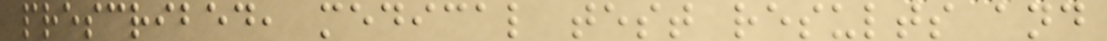prescribed, medical test results and
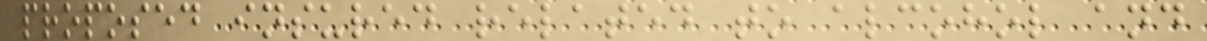proposed insured related to alcohol and
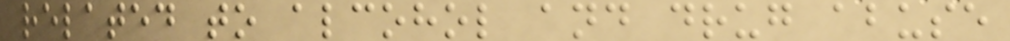related to alcohol and drug abuse
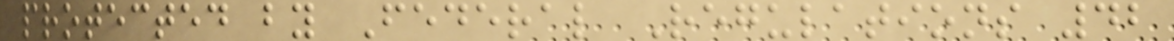protected by Federal Regulations 42
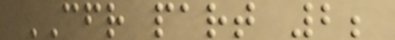CFR part 2;
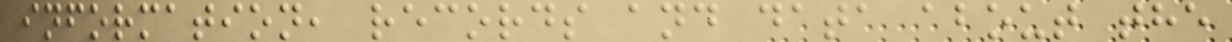information, records and data about the
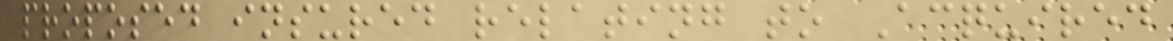proposed insured relating to Acquired
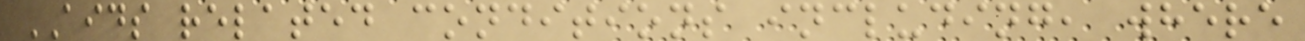AIDS related conditions including, where
